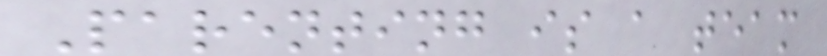Parenting is a team
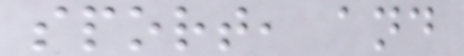sport, and
